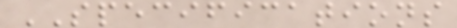SPECIFICATIONS
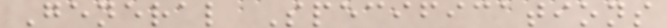General Specifications
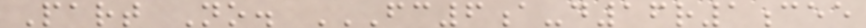Part No. FC6A-D16R1CEE
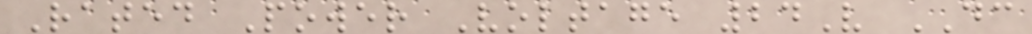Rated Power Voltage 24V DC
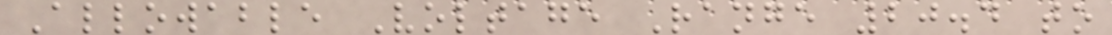Allowable Voltage Range 20.4 to
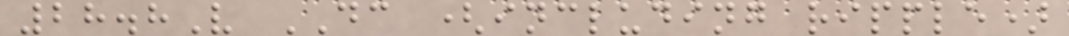28.8V DC (including ripple)
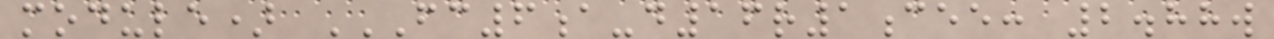module) FC6A-D16R1CEE: 2.88W
